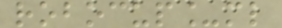robocup_ml
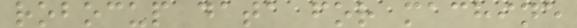robocup data for machine
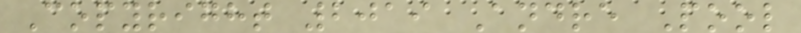Copyright 2019 Andre Pool
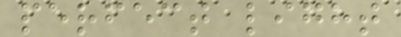perfect light
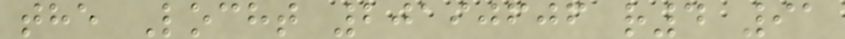the Locht 20190606 r4 91
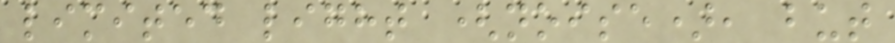limited light (noise), but
